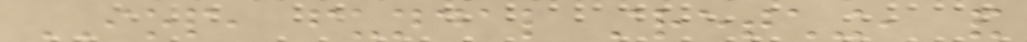IOP, fundal stretching, and
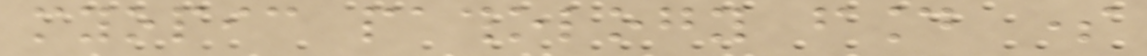myopic pathology found some
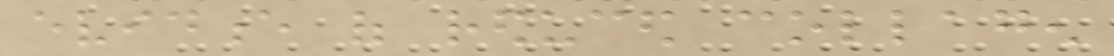evidence of reduced collagen
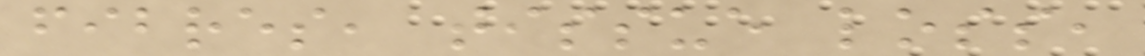fibres, tissue loss,
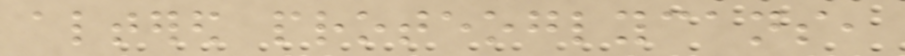altered proteoglycans,
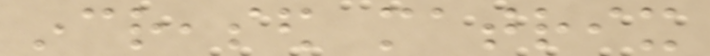increased matrix
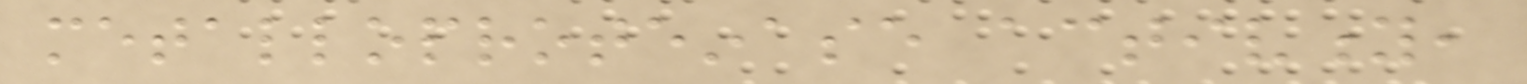metalloproteinase activity,
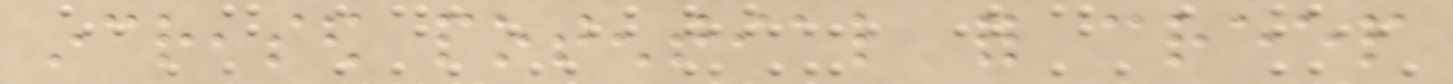increased potential for creep
